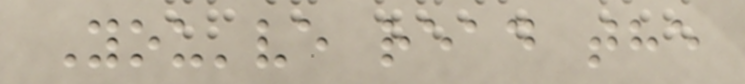You've read the
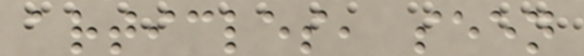articles, seen
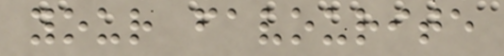your favourite
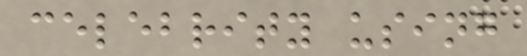celebrity using
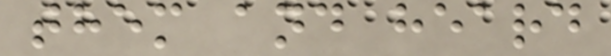them and heard
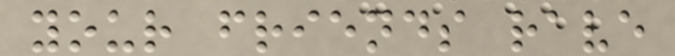your friends rave
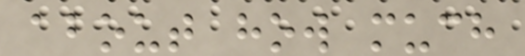about how much
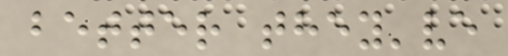better they've
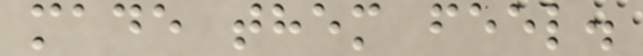made them feel.
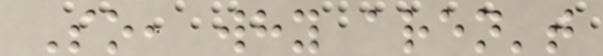So, why aren't
